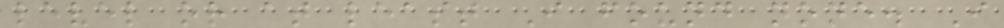level or at least I found none. I
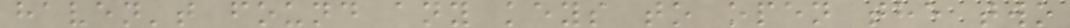haven't found any keys to open the two
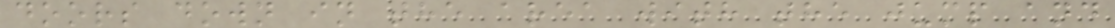doors down in the area with the jump and
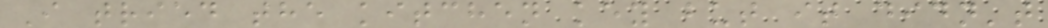I tried the kitchen key but it didn't
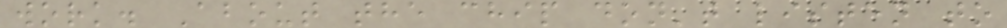work. About the chip don't listen to
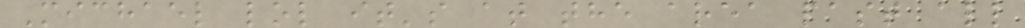Michael lol it's at the area past all
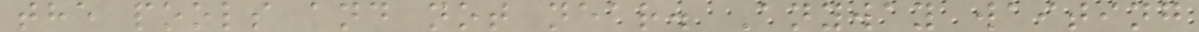the pools and not near. Anyway waiting
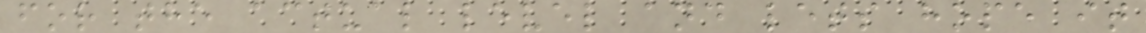for the actual level and lets hope it
